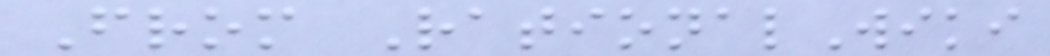From RationalWiki
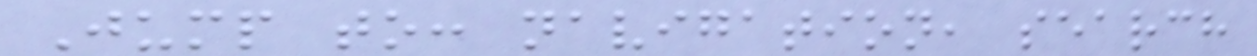Jump to: navigation, search
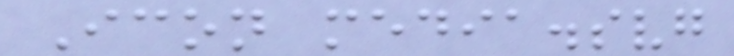Icon media.svg
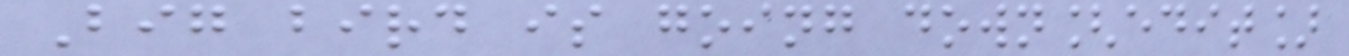Big bird is going down[edit]
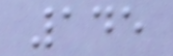145
